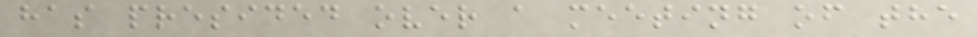has presided over a meeting of the
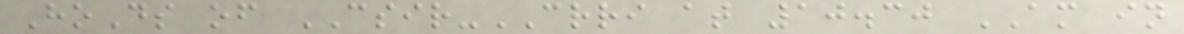HoDs of CSIR-CRRI at 10.30 AM in
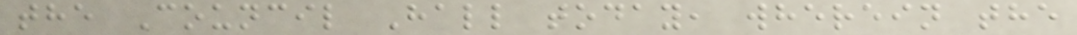the Council Hall today, wherein the
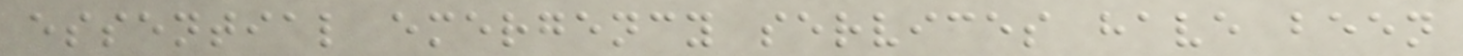essential emergency services have been
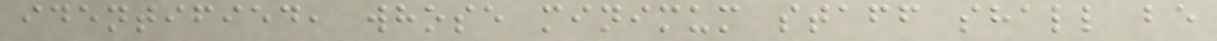identified, whose minimum staff shall be
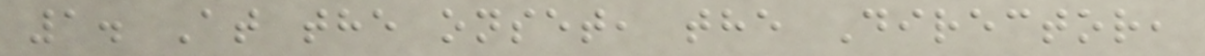1. At the onset, the Director,
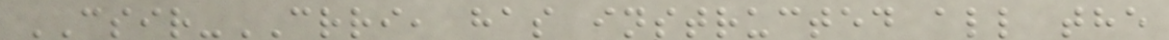CSIR-CRRI, has instructed all the
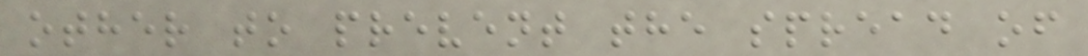other to prevent the spread of
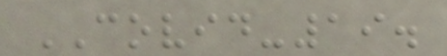COVID-19.
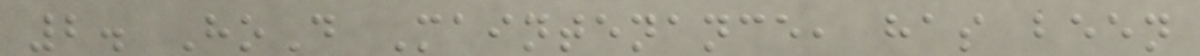2. HoD Maintenance, has been
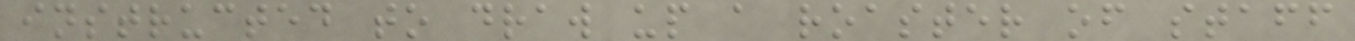instructed to draw up a roaster of staff
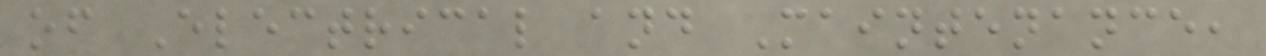of Electrical and Maintenance,
